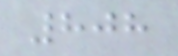808
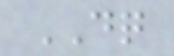DQ
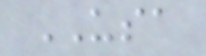USA
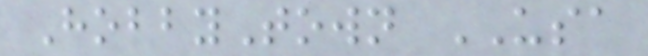HobbyTown USA
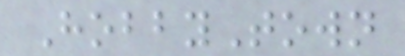HobbyTown
